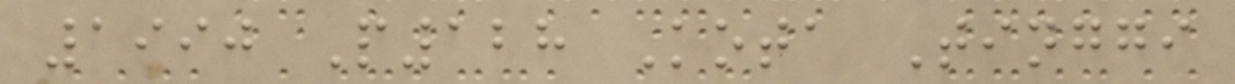1990 P128 Kota Tinggi
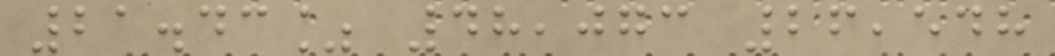21.43% 48,073 26,548
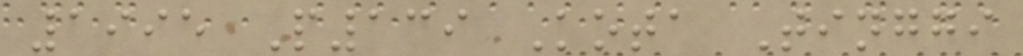1995 P139 Kota Tinggi
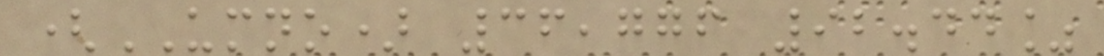(UMNO) 36,776 92.44%
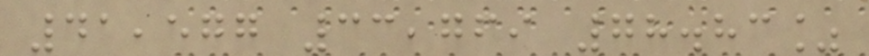41,577 33,769 78.83%
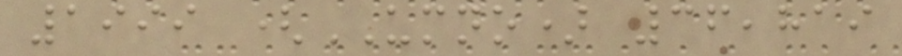1999 (UMNO) 36,819
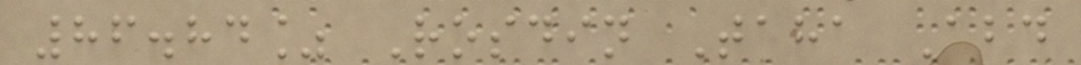86.84% Rosdin Taha Abd
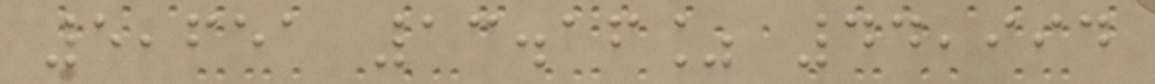5,651 13.16% 44,994
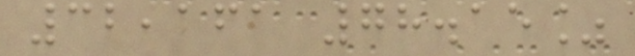32,161 78.15%
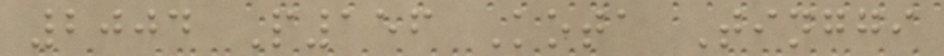2004 P156 Kota Tinggi
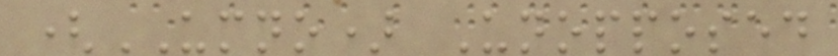(UMNO) Unopposed
